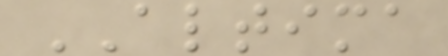ALTIMA
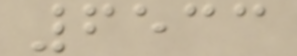6533
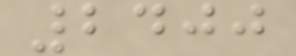2400
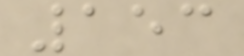153
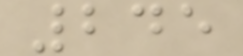245
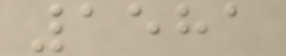1581
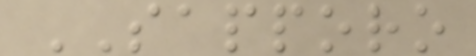SAPPORO
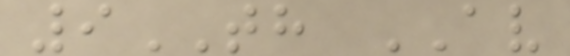9TH AV
